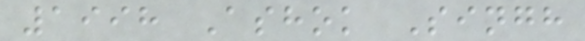1998 Ashok Singh
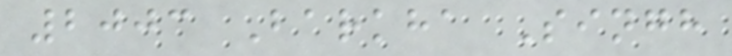2003 Barkha Singh
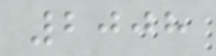2008
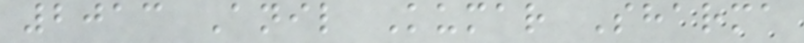2013 Anil Kumar Sharma
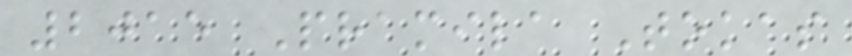2015 Pramila Tokas
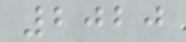2020
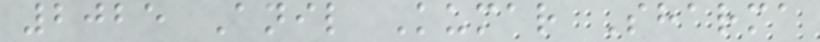2025 Anil Kumar Sharma
